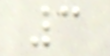3
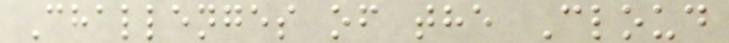Challenges of the Cloud
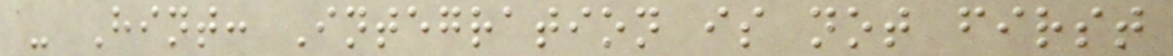- Hint: Integration is not first
